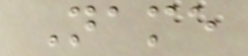Name
